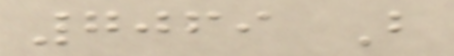7069 B
